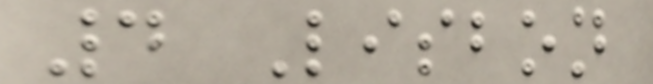4 Lisbon
